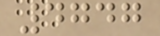4747
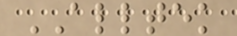ALLTEK
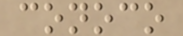conoco
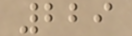229
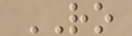RO
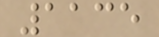1135
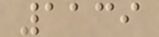1139
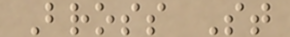Bross St
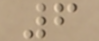6
